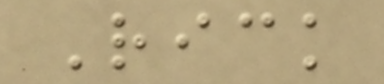Rick
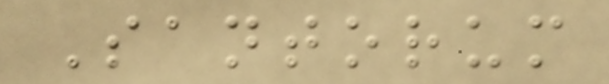Santorum
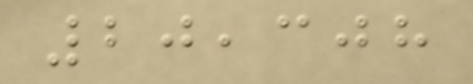20,308
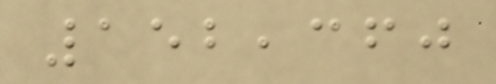152,360
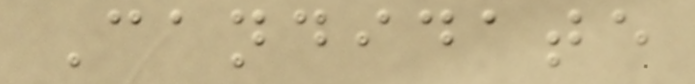Candidate
